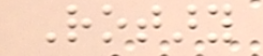Rotary
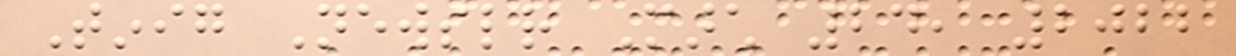Tinig Newsletter March 24, 2022
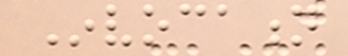Invocation
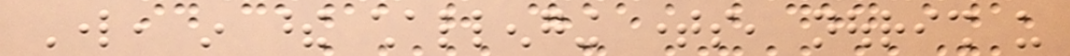Lord, in these challenging times, nourish us
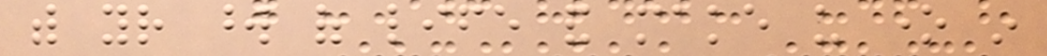with your word of life and make us one in
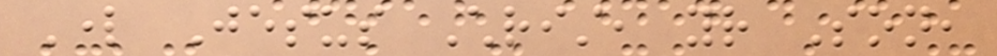Lord Jesus Christ, your Son,
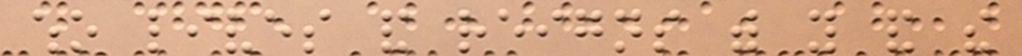who lives and reigns with you and the
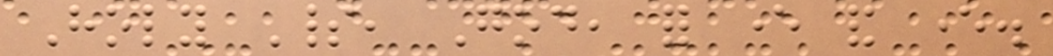Holy Spirit, God, for ever and ever.
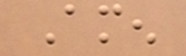Amen
